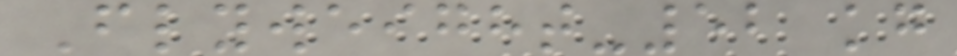Flyweight-52 kg
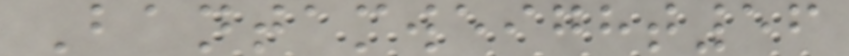Bantamweight56
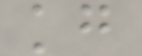kg
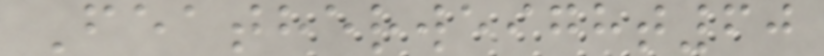Featherweight60
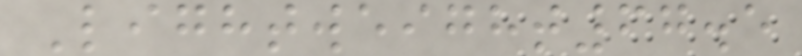Lightweight67.5
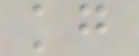kg
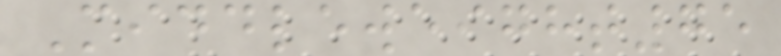Middleweight75
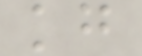kg
